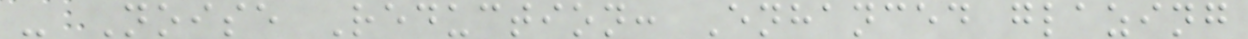- Noise Reduction: Enhanced glazing
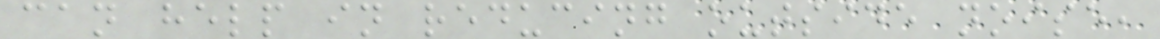can help in reducing outside noise,
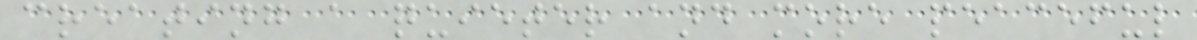creating a quieter and more peaceful
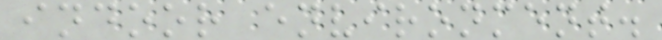indoor environment.
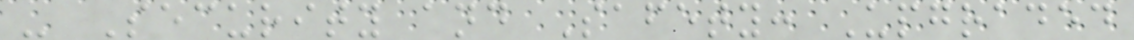- Security and Safety: Upgraded
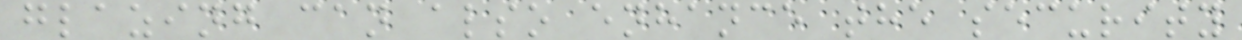glazing can also enhance the security
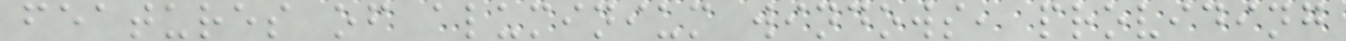features of aluminium windows, providing
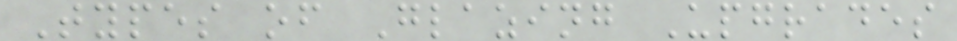Types of Glazing Upgrades
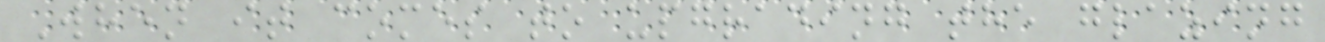When it comes to upgrading the glazing
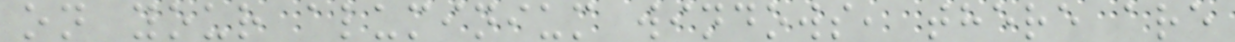on your aluminium windows, there are
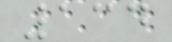134
